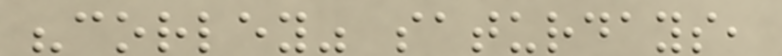"corley" saturdays,
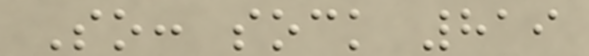So: sock 819
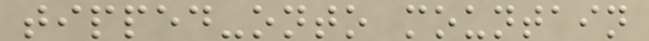tipped-onto mountain
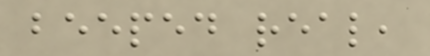beeped real,
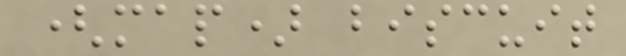(map) biscuit
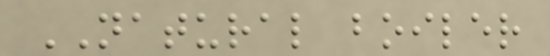NATURAL boiler
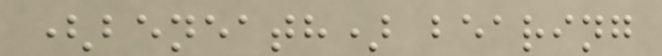(beneath) bearing
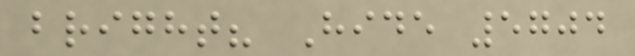bright? Hide 5704
